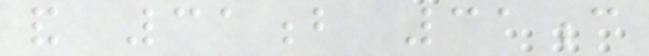and 31b 31c
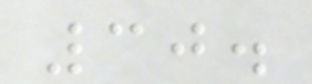30.
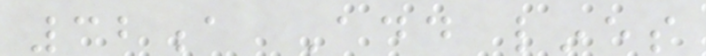32a Add lines
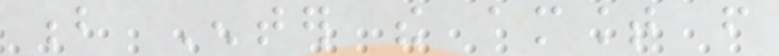b Enter the amount from
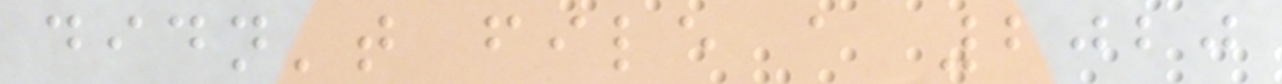didn't file a 2020
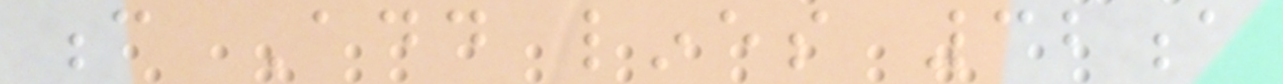c Add lines 32a
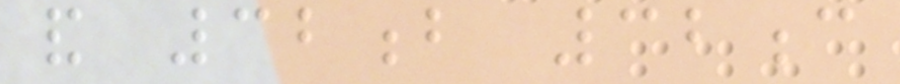and 32b 32c
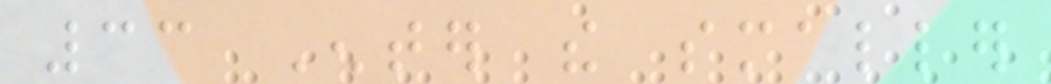33 Enter the smaller
